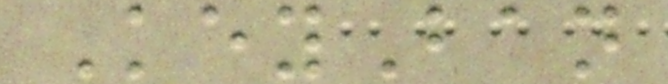KeyBan
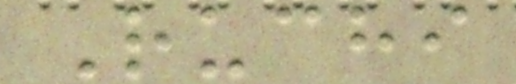Ruchi
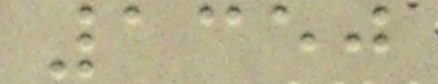1350
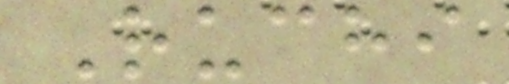Ruchi
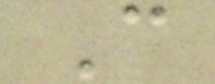C
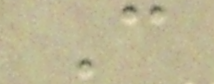C
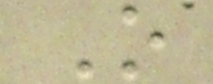O
